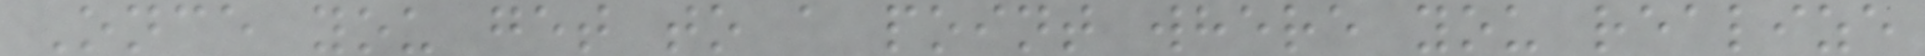Once you get to a point where you realize
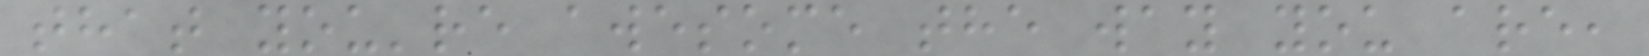that you're awesome the way you are,
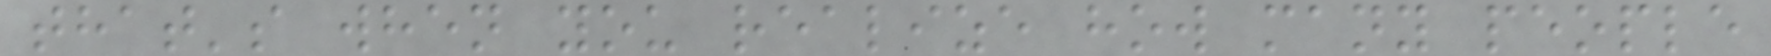that's when you realize how many people
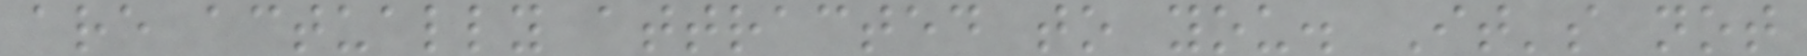are actually attracted to you. It's not
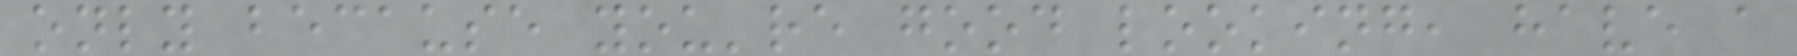only because you're good looking, have a
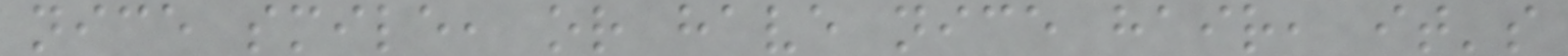nice smile, or have nice hair, it's
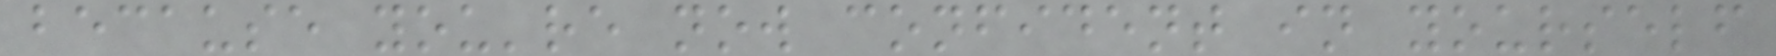because you're now confident in yourself
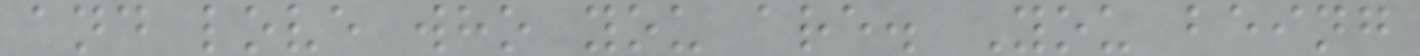and love who you are. You being
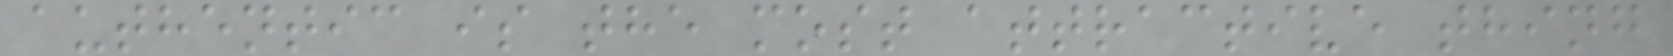authentic is the most attractive thing
